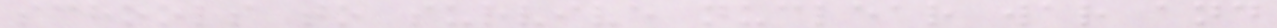schools to survive nuclear war and
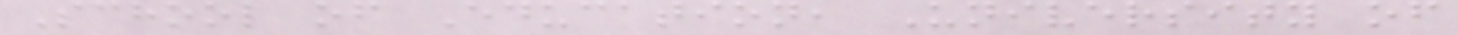School of Education, University of
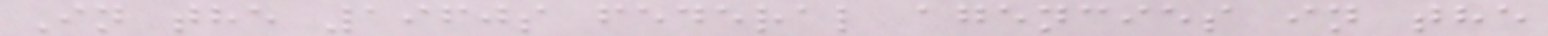In the 1960s federal agencies in the
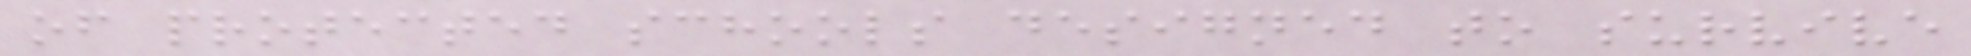of protected schools designed to survive
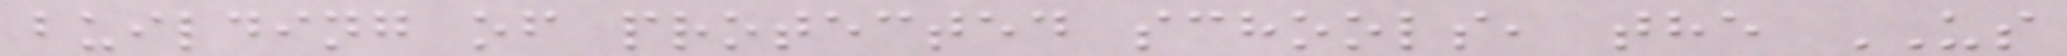building of protected schools, the US
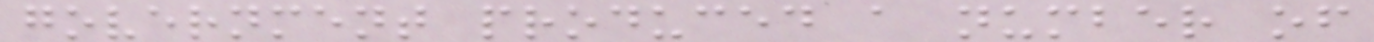government produced a number of
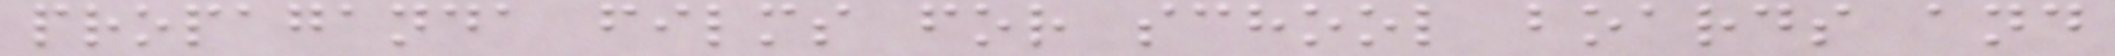propaganda films for school boards and
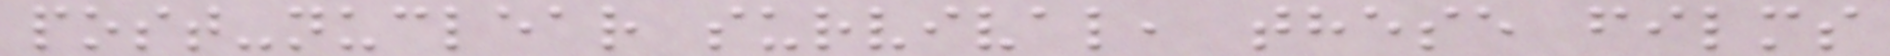post-nuclear survival, these films
